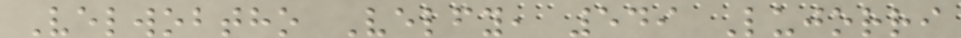Velwobtho Velfy, 549 Lujorri
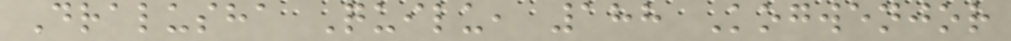Dralusha Quilu, 188 Kogwenjor
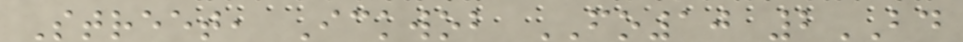Street, Ickwob FO10 2BD
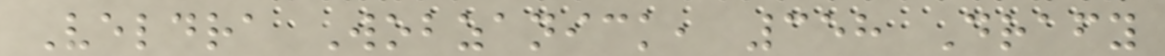Veldra Wobzanick, 358 Drafy
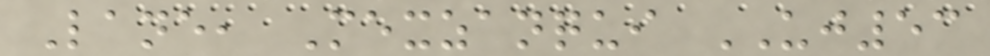Lane, Mexzanqui UJ53
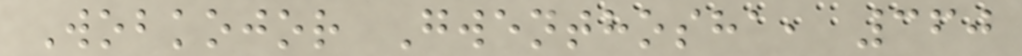Wobkojor Gwenthosha, 360
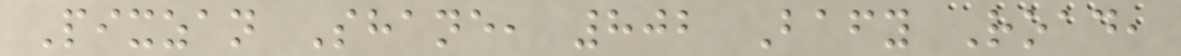Pixzan Shane, 802 Bafy Road,
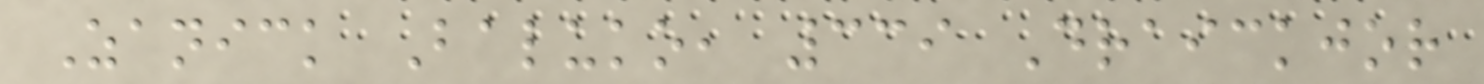Zanick Baluko, 339 Draickjor
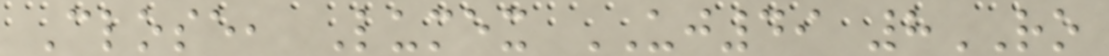Close, Lumex UJ49 8RO
